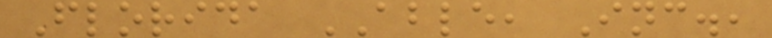Florida ABLE, Inc.,
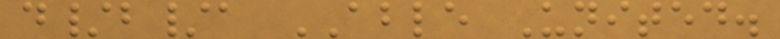d/b/a ABLE United.
